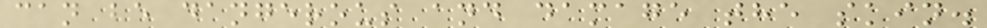can be dangerous and damage the skin.
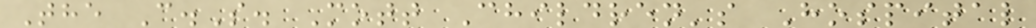The C.S. Mott Children's Hospital
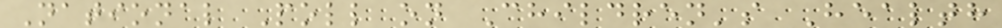National Poll on Children's Health
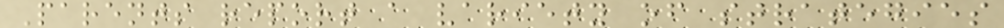Parents report a variety of strategies
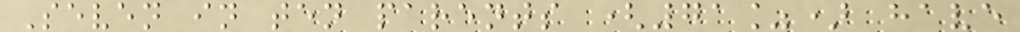Seven in ten parents (71%) have
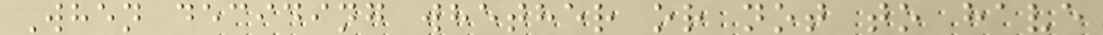When deciding whether or not to have
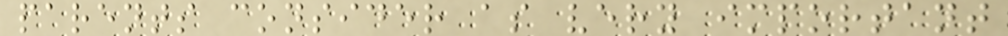parents consider as very important
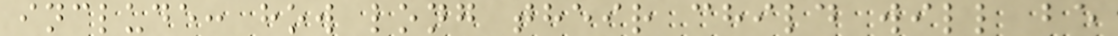include: how long their child will be
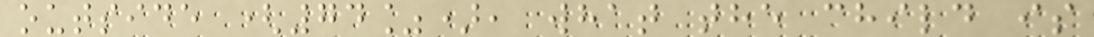outside (74%), what the child is
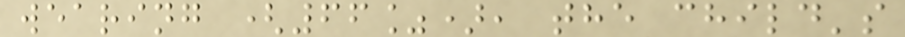wearing (66%), the child's
